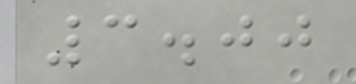3.00
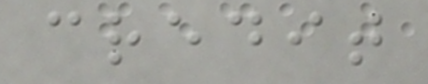credit
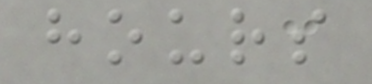hours
